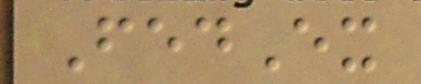FedEx
